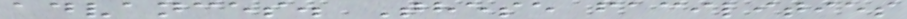advances. These facilities
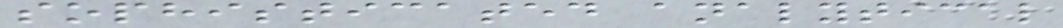sophisticated analytical
